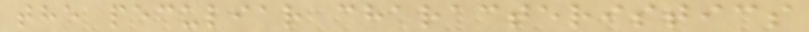the peculiar characteristics
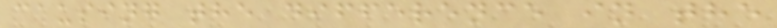causing the difference in the
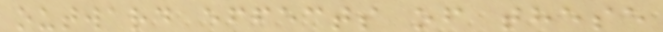outward effects of these
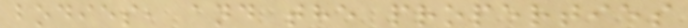bodies, and the properties
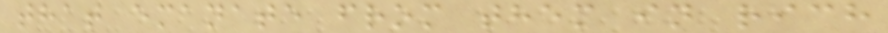that emanate from them in rich
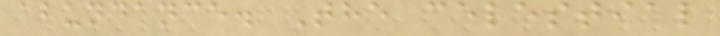abundance. The celestial
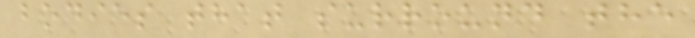bodies that surround the
